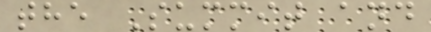the Summit and
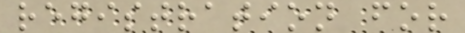registration for
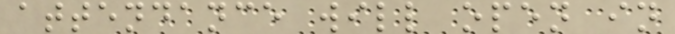attendance will open in
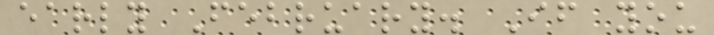early February. If you
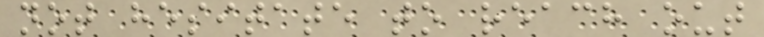not hesitate to reach out
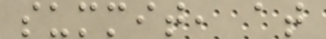summit, at
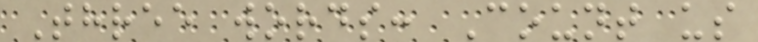Three words: Count us
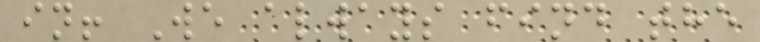in! We always find the
